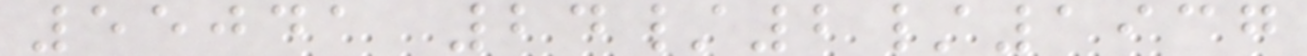55041 24/2/1937
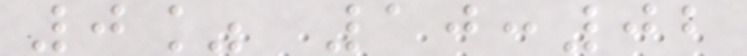0% 10:02
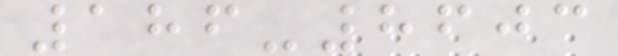186-8603
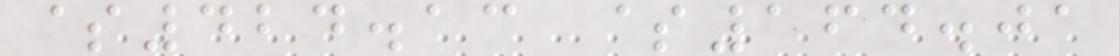$424.13 $164.01
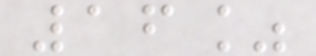16%
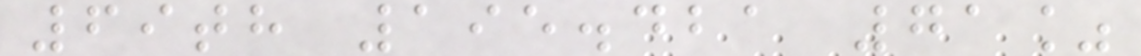69th 195.421 71%
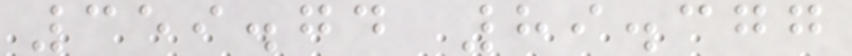359.74 89.377
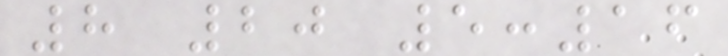8 20 5:16
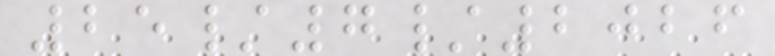25/7/2026
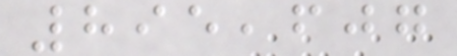895,607
